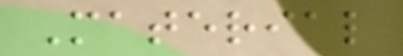Material
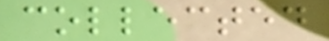collected
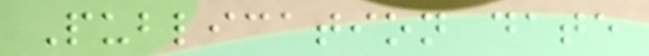Publication date
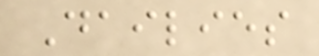Dailies
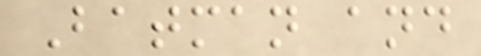Batman and
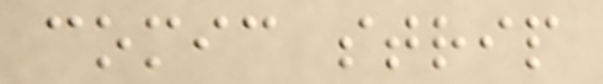comic strip
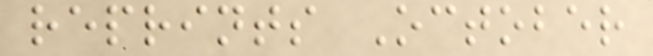reprints October
